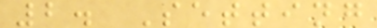2. Setting
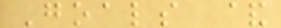Goals &
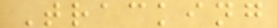Tracking
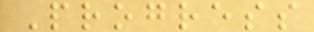Progress
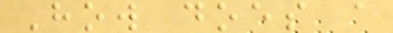How does a
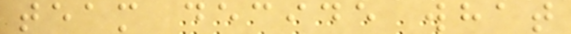team decide what
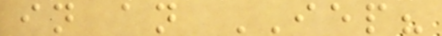in an IEP?
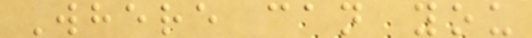Where can you
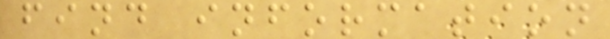find information
